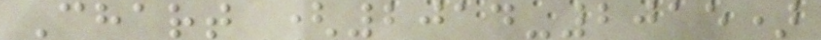Chart (2014-2015)
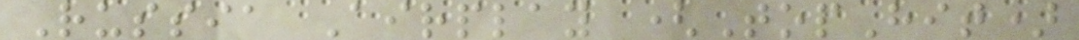Russia Airplay (TopHit)
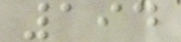194
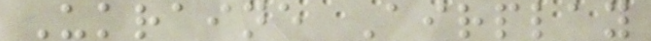Ukraine Airplay
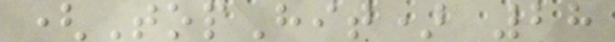(TopHit) 28
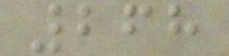268
